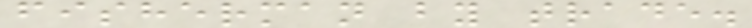fisherman by trade.
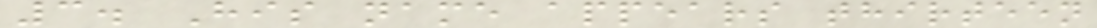3. His name appears thirteen
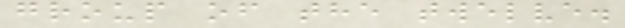group of the twelve.
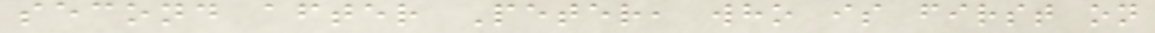second after Peter, who is first on
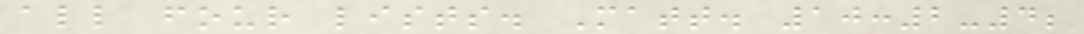all four lists. Matt. 10:2-4;
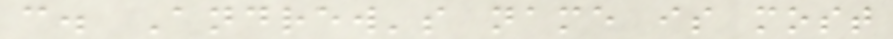c. Andrew's name is most
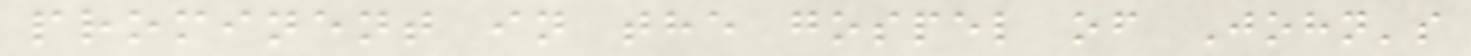prominent in the gospel of John's
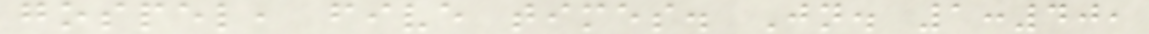gospel, five times. Jn. 1:40,
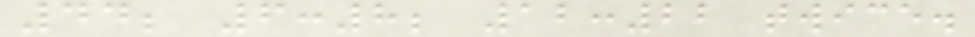44; 6:8; 12:22 twice.
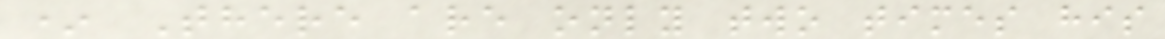* There are only two times his
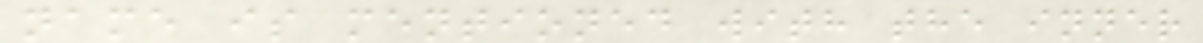name is mentioned with the inner
